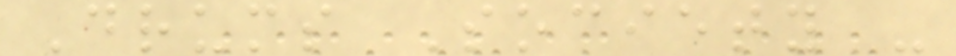Drums Society -
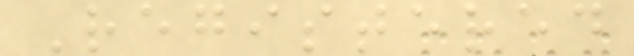Registered
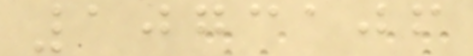1073106
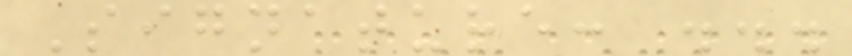Signature: ...
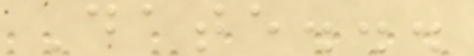Date...
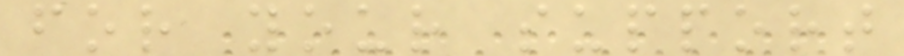for your support
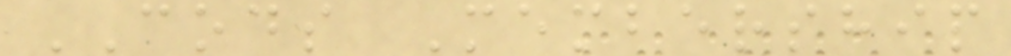CODS Membership
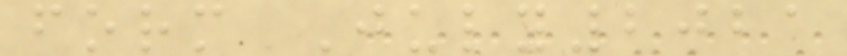form July2021
